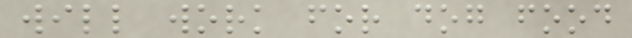will work for dog food
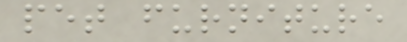pet furniture
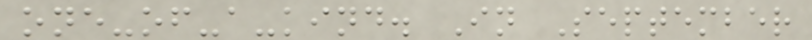one-of-a-kind. In September
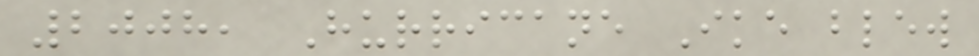2008, Hurricane Ike blew
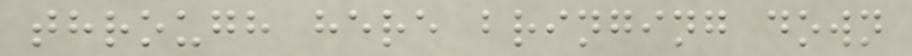through here bringing down
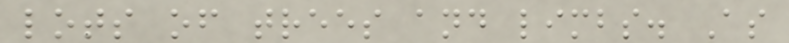lots of trees and limbs. As
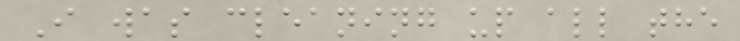I was cleaning up all the
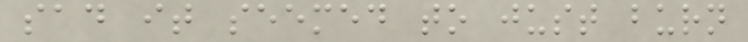sad it seemed to just burn
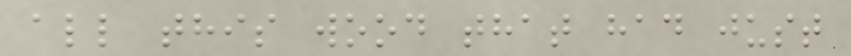all this wood that had just
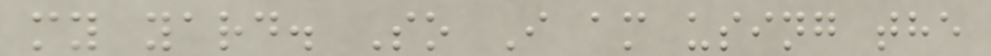my yard. So I am using the
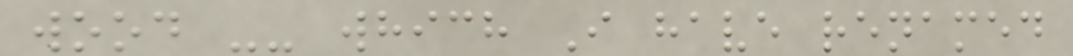wood -- which I have renamed
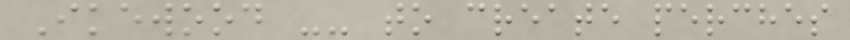Ikewood -- to create perches
